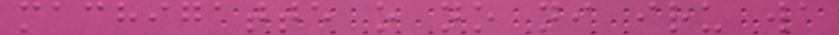machigatte o no ni iru wa
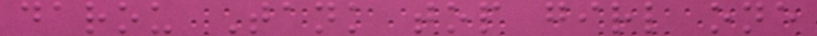darou Tank top girl one
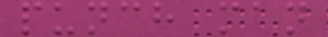punch man
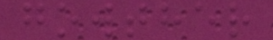gowther
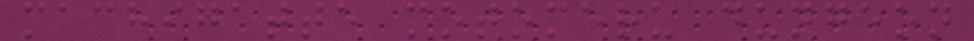machigatte motomeru dungeon
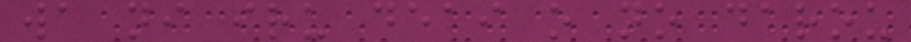wa ni iru deai o no darou
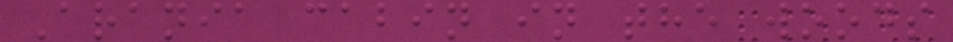Arania cabin in the woods
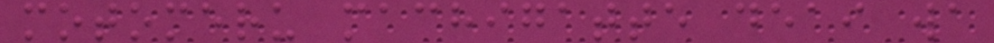motomeru machigatte deai wa
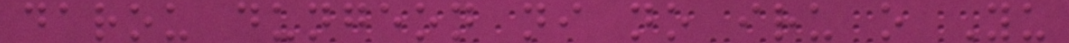darou dungeon ni no iru o Yu
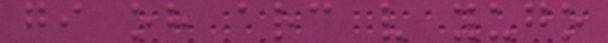gi oh arc v yugo
